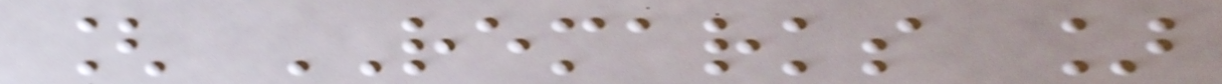[ REMARKS ]
